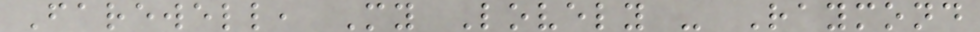Farewell, My Lovely - Raymond
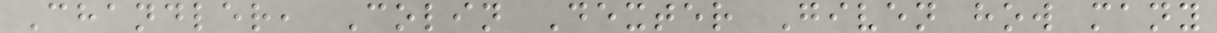Chandler, Colin Dexter Given how many
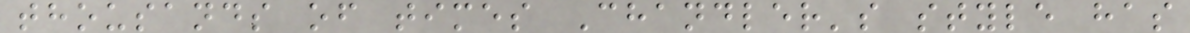thousands of times Chandler's style has
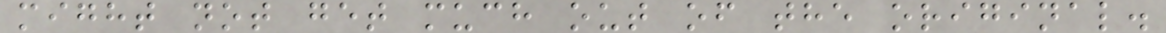might not get much out of the original.
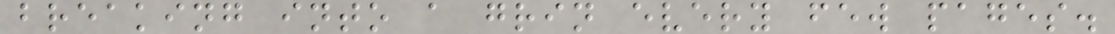breaking into a grin every few pages.
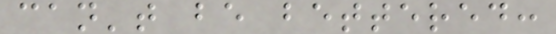can't be bettered:
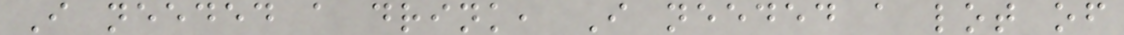I needed a drink, I needed a lot of
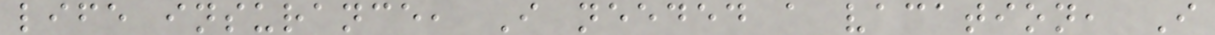life insurance, I needed a vacation, I
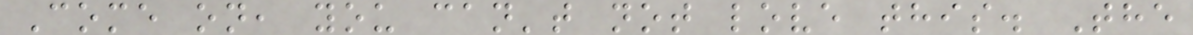Come on, you can't not love this. The
